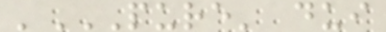'PURE' DUI
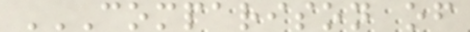COMPARISON OF
